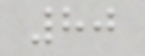80
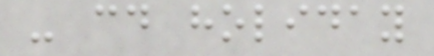- cd holiday
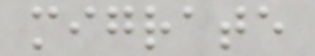migrate
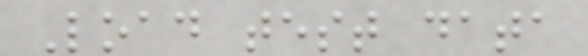Load test data
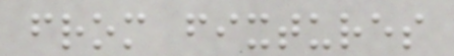from fixtures
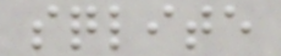sqlite
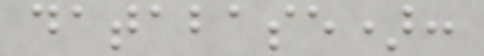database):
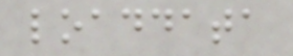loaddata
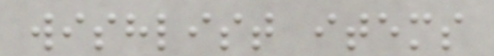wishlist items
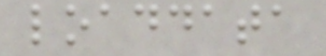loaddata
